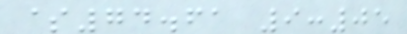$74.61 9:05
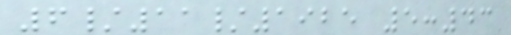6/11/1925 5:43
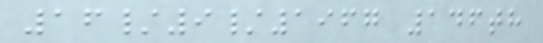16/9/1967 146th
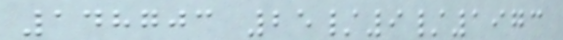148703 25/9/1973
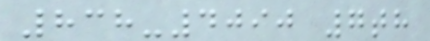838-4090 7th
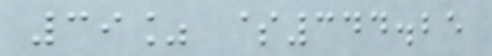39% $344.25
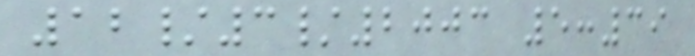12/3/2003 5:39
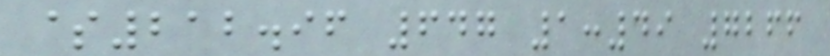$212.96 647 1:49 7266
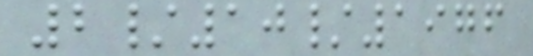2/10/1976
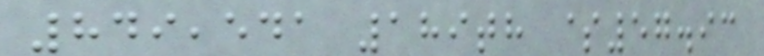849,541 189th $57.93
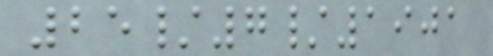25/7/1901
